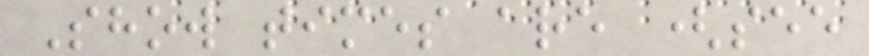Show times are (see
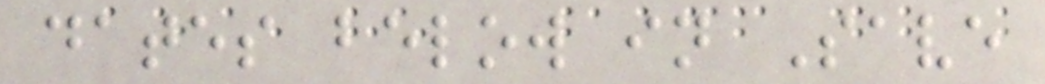dates below in Save
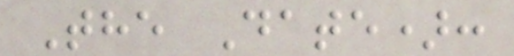The Date):
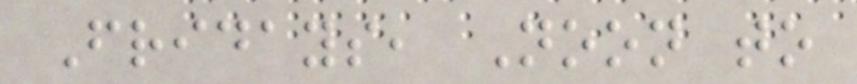Fridays, Noon to
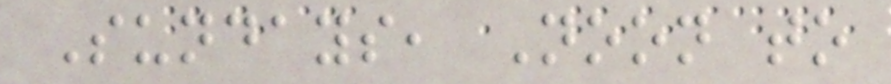Sundays, Noon to
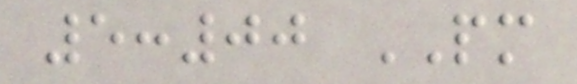5:00 PM
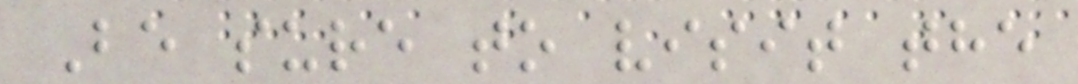Be sure to visit the
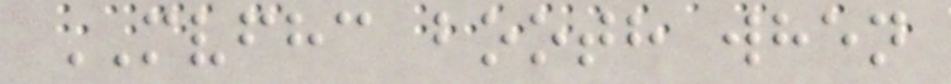MVFHC booth when
